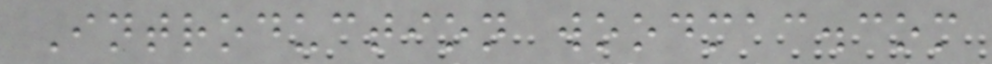Introduction woodmac.com
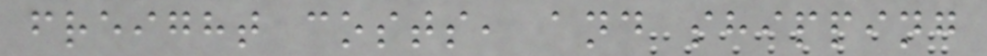freight costs, and shipping
